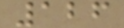126
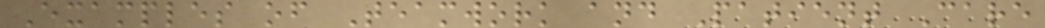Examples of Teamwork and Patient Care
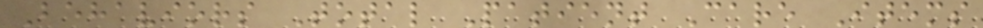Behaviors Total Patient Care Items
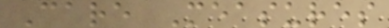Care Measures
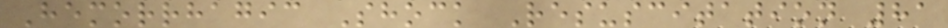Hemorrhagic Shock Resuscitation 81
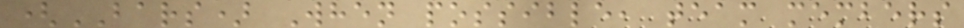(BARS) When possible, team members
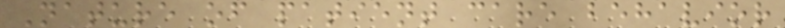Nature of patient care behavior
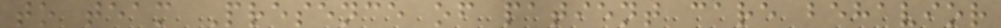to team Presence of patient care behavior
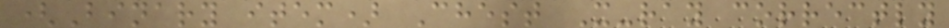(Binary item) Chest X-ray correctly
